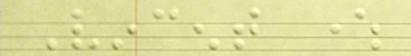Vincent where
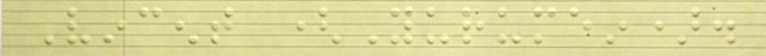Vincent (Yurumein).
